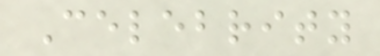Celebrity
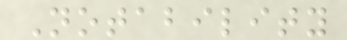Notability
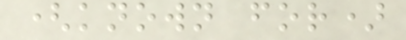(known for)
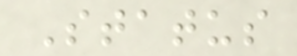Status
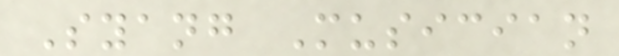Syang Musician
